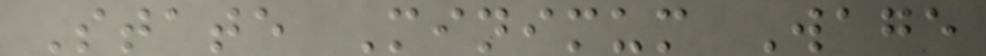State Minimum Wage
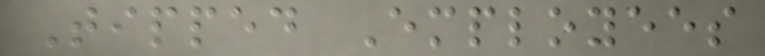Tipped Employees
